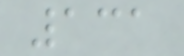131
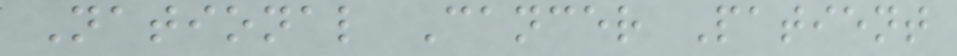National Cancer Patient
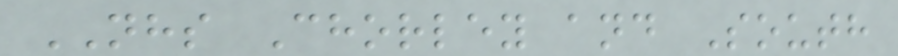NHS Chorley and South
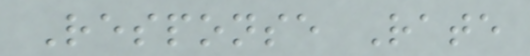Response Rate
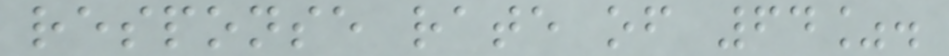response rate of 64%.
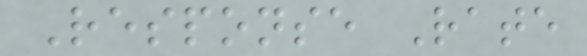Response Rate
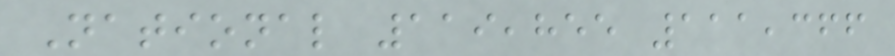National 119,855 111,366
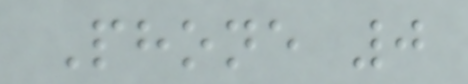Phone 0
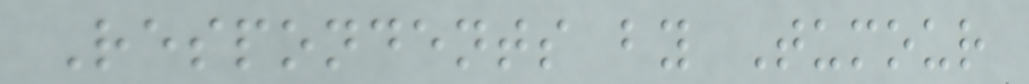Respondents by Tumour
